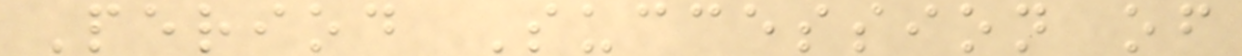Period Succession of
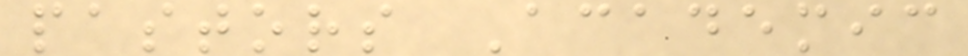pastors Academic
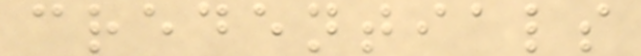credentials
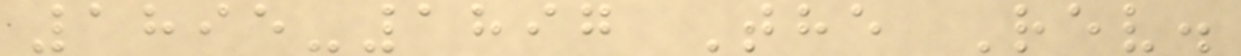1895-1897 The Rev.
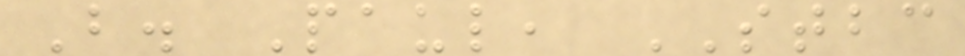B. Paul, STBC
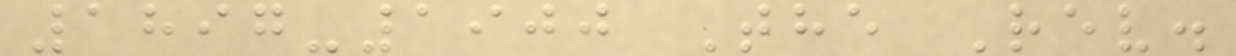1897-1900 The Rev.
